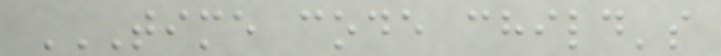TIME CODE CHILD'S
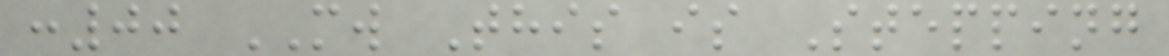:00 MW This is Stepping
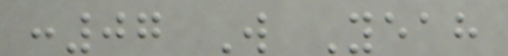:07 W Yeah
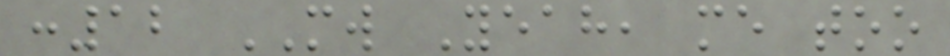:12 MW Yeah, me too
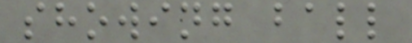showing ball
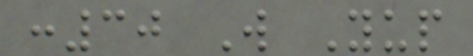:30 W Yup
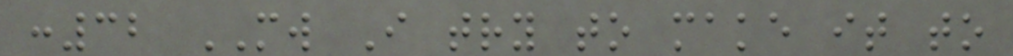:32 MW I try to make it to
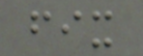fix
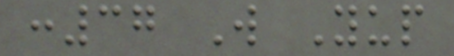:37 W Yup
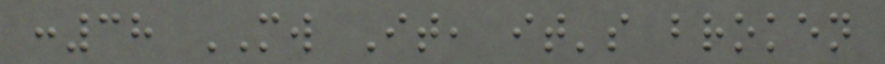:38 MW It, it's broken
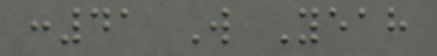:41 W Yeah
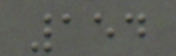154
